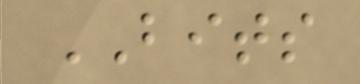BITS
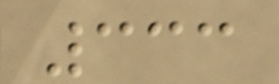333
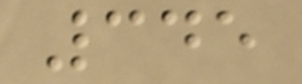345
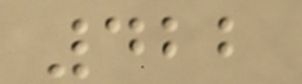422
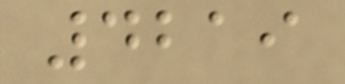4219
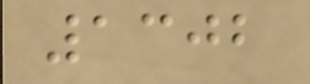1302
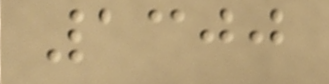1300
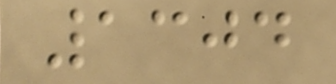1304
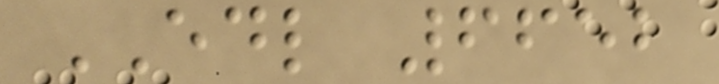EDL 6652
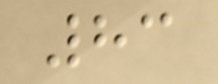83
